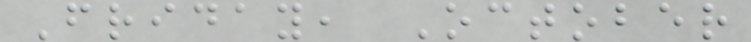Friday, October
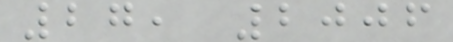27, 2006
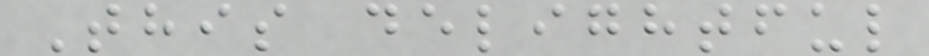This delightful
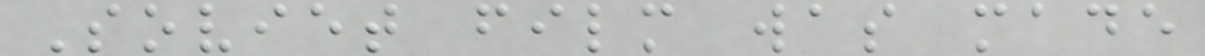Soviet film was made
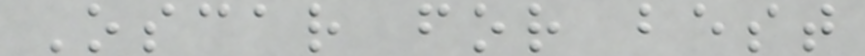Oscar for best
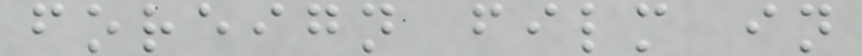foreign film in
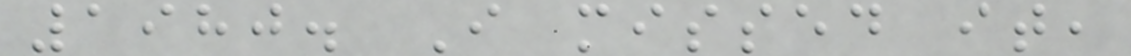1980. I missed it,
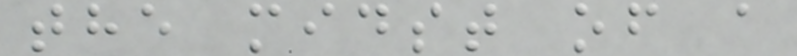the midst of a
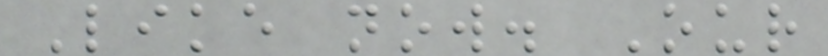Like now. Our
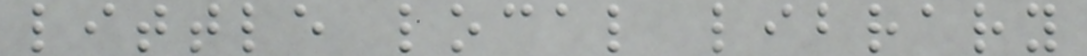little local library
